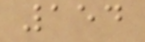154
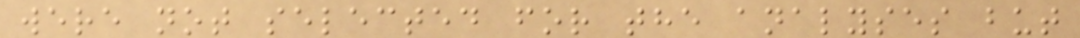were not selected for the analyses but
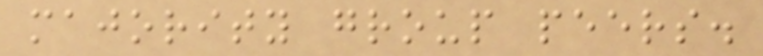majority group peers.
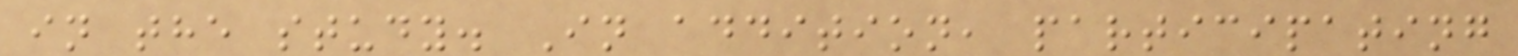in the study. In addition, participating
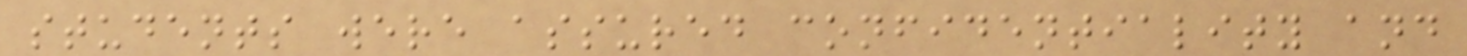students were assured confidentiality and
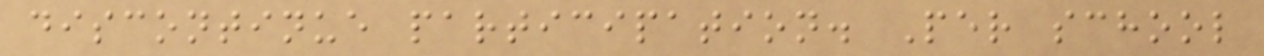discontinue participation. Per school
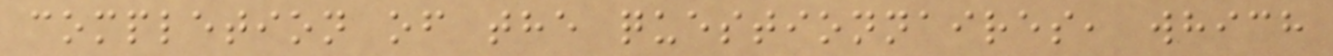completion of the questionnaires, which
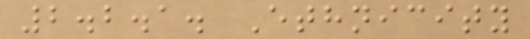2.2.1. Ethnicity
